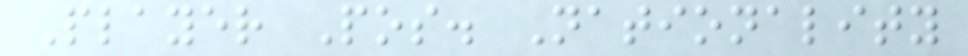Player Pos. Nationality
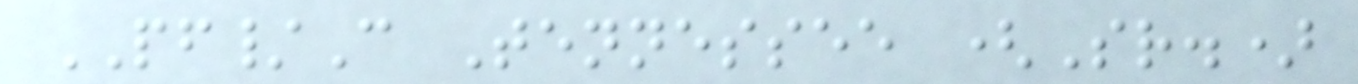PF/C Tennessee (Sr.)
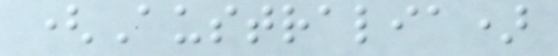(Australia)
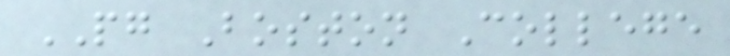PG Boston College
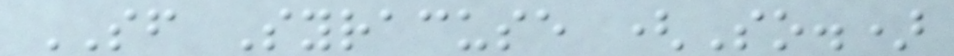SF Syracuse (So.)
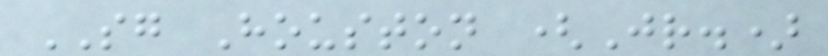SG Houston (Jr.)
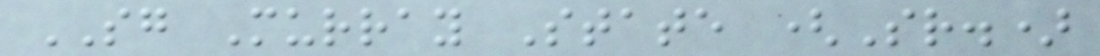SG Murray State (Sr.)
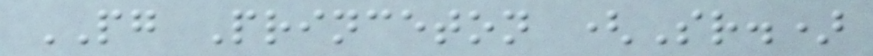PG Princeton (Sr.)
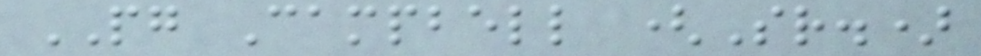PG Campbell (Sr.)
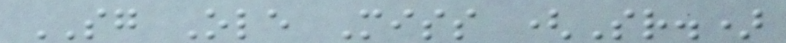SG Ole Miss (Sr.)
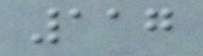117
